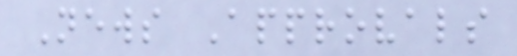News Approvals
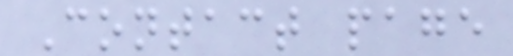Contact page
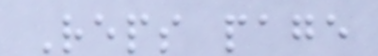Reps page
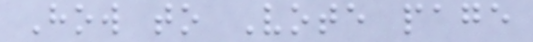How to Vote page
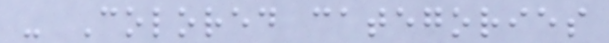- Colored categories
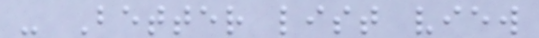- Better list view
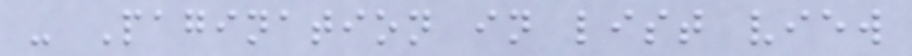- Pagination in list view
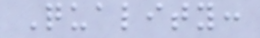Quality:
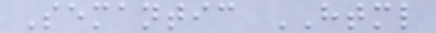Semantic HTML
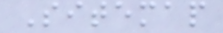Sitemap
